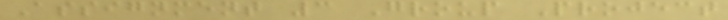Assignment 3 Group Project
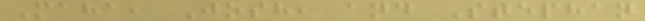Maha, Josh, and Stephan
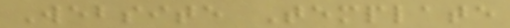Website Template
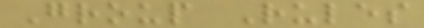Group Rules
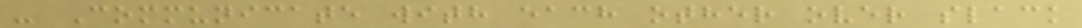- Communicate with each other over slack
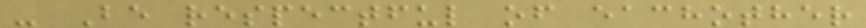- Be respectful of eachother
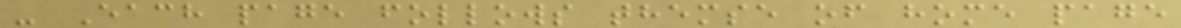- Each page follows themse of home page
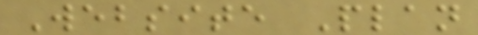Website Plan
